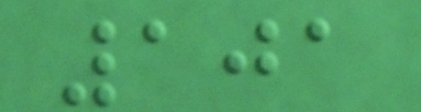101
